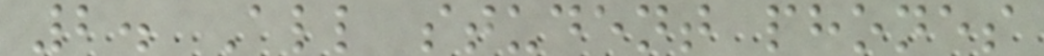2. All student phones
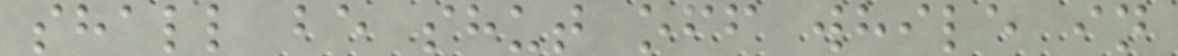shall be shut off while in
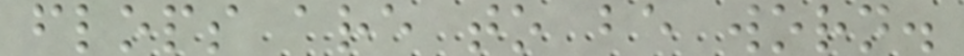flops are to be worn.
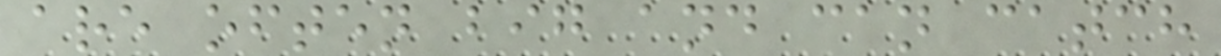are often big and can catch
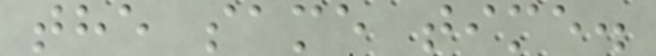the same time.
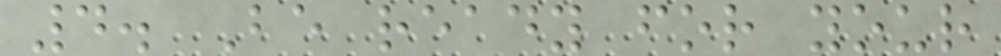4. Be ready for your
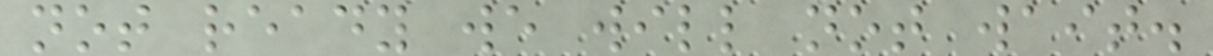not ready we will not wait.
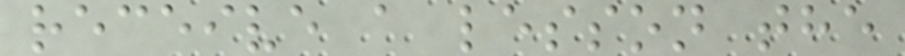receive a lesson the
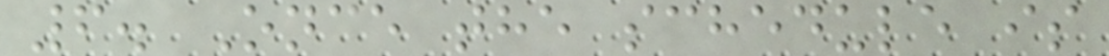6. Once the schedule is
